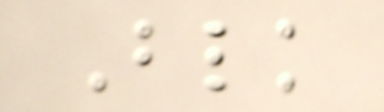Blk
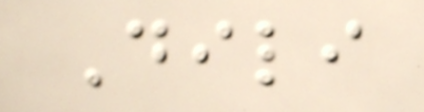Dili
